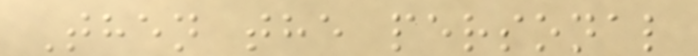Then the personal
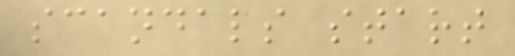scandals start
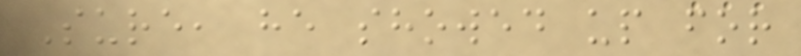Sure, he showed up for
